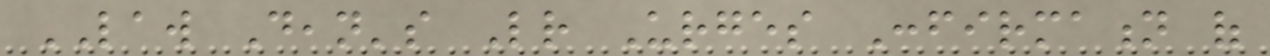LAW Dean's Letter Urges Confirmation of
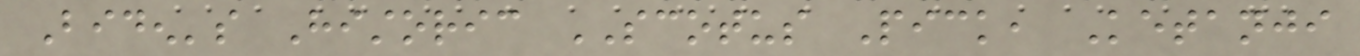Biden's Historic SCOTUS Pick, Ketanji
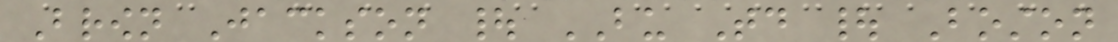Brown Jackson | BU Today | Boston
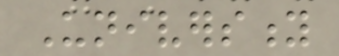University
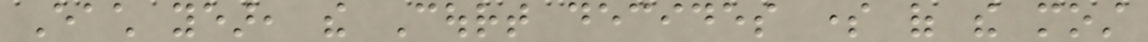Each year, the Court decides some of the most
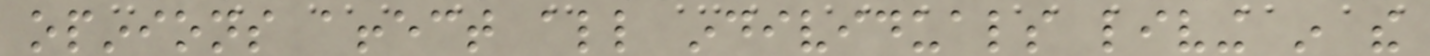opinions affect all individuals living in the
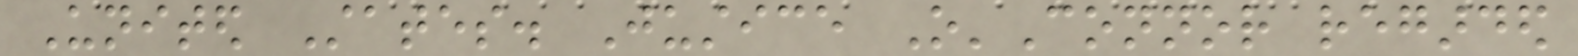United States. Justice O'Connor regarded
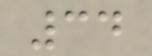34
